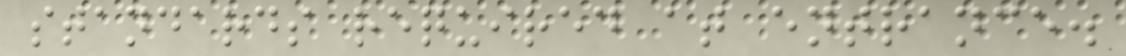standards required at entrance.
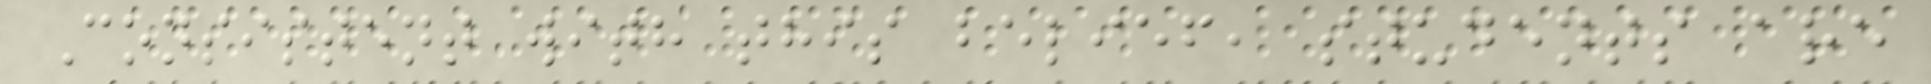Consistent with this belief, students are
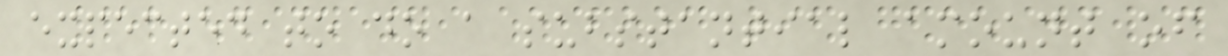expected to do a substantial amount of
